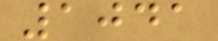1041
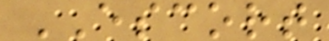ESCORT
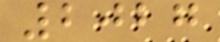2027
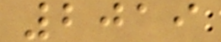2019
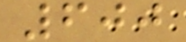600
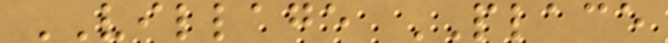VILLAGE PLACE
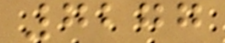7277
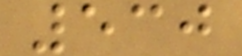530
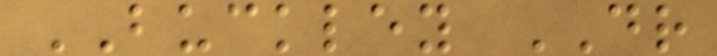BUCKLEY DR
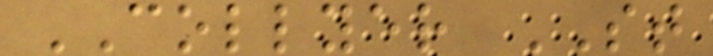COLLYER ST
